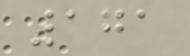171
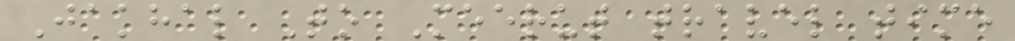Jakhal To Meerut travel time
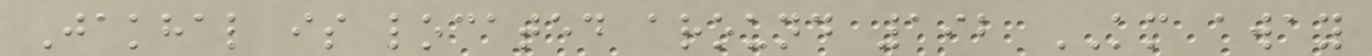Jakhal is located around 192 KM away
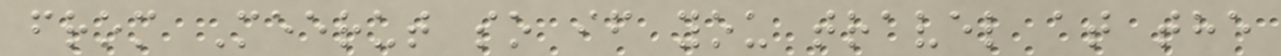from Meerut so if you travel at the
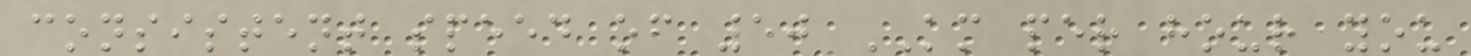consistent speed of 50 KM per hour you
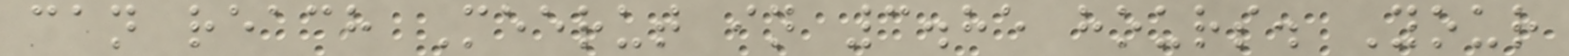can reach Meerut in 3.85 hours. Your
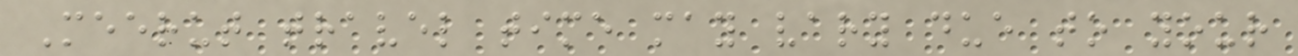Meerut travel time may vary due to your
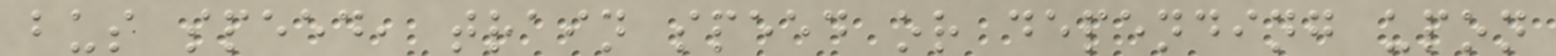bus speed, train speed or depending upon
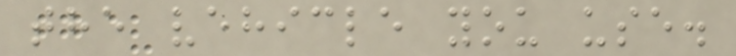the vehicle you use.
